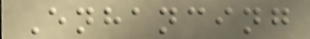Enhancing
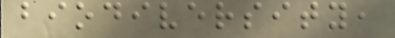biodiversity,
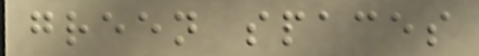green spaces
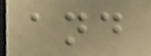and
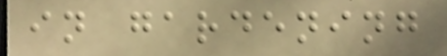in gardening
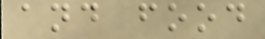and food
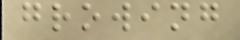growing
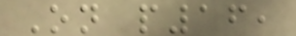On p16,
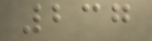237
